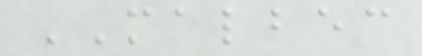MALBEC
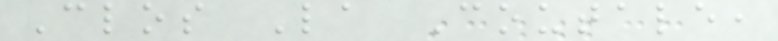Clos La Coutale,
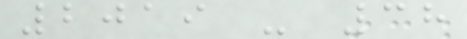2019 - 38
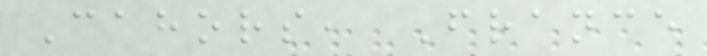Cahors, France
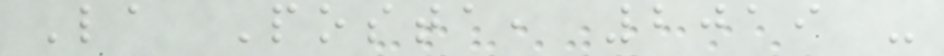La Posta, 2019 -
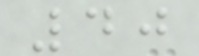40
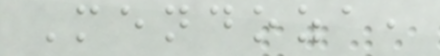Mendoza,
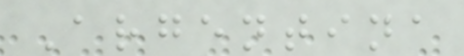Argentina
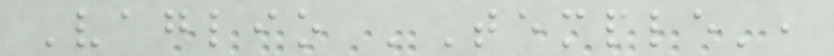Vaglio 'Temple',
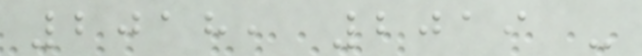2018, 2019 -
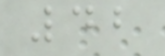42
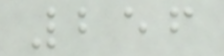256
